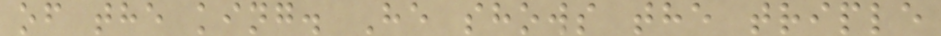of the king. He shows the triple
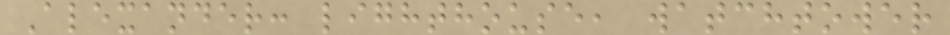Alexander: lighthouse, watchtower
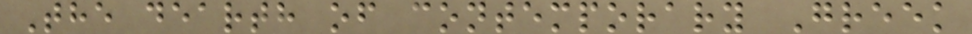The dearth of contemporary Greek
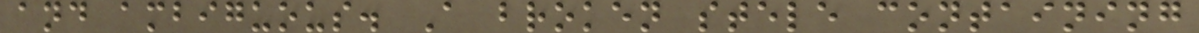and ambiguous. A broken stele containing
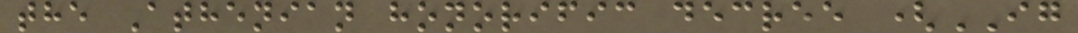the Athenian honorific decree (IG
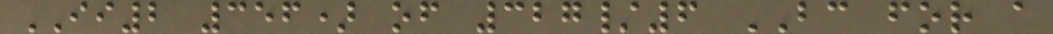II2 356) of 327/6 BC for a
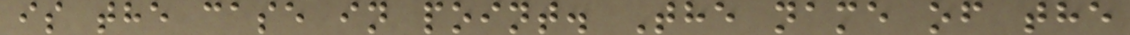is the case in point. The name of the
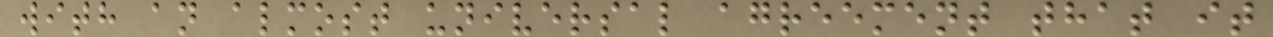with an almost universal agreement that it
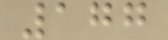177
